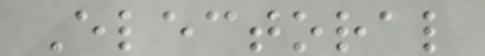Electoral
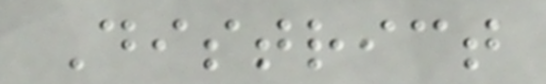District
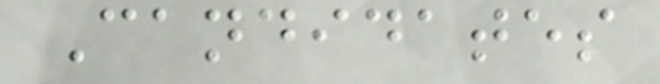Candidates
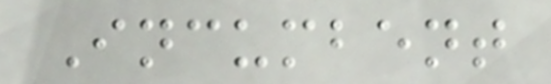Incumbent
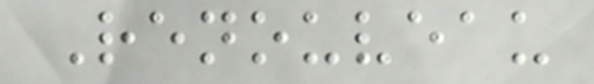Renouveau
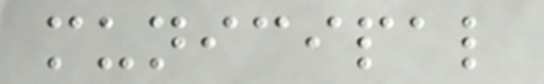municipal
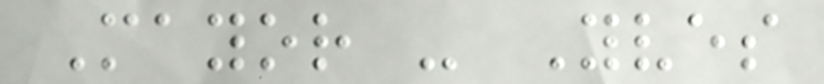Mayor - Yves
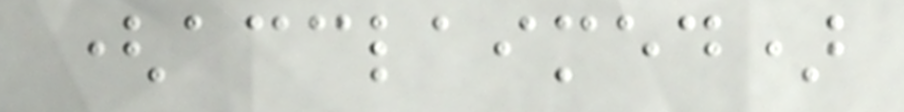(acclaimed)
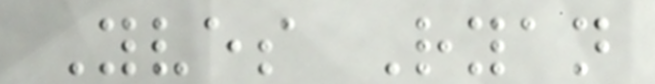Yves Ryan
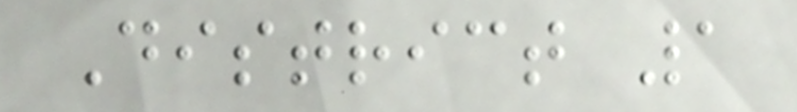District 1
